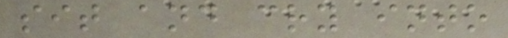sit and cry into
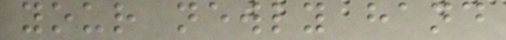your newly hand
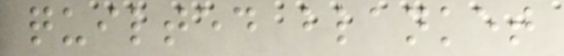quilted blanket
